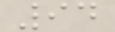94
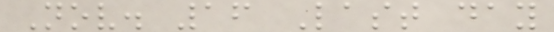Nov. 16 Last day
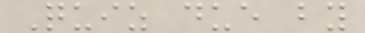Quiz due by
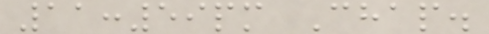11:59pm Chap.
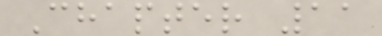Chapter 11
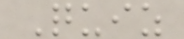Quiz
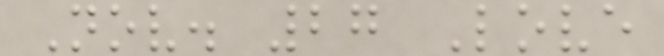Nov. 27 Love
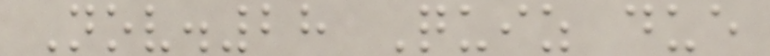Nov.28 Quiz due
